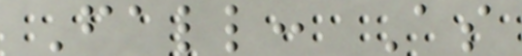Fall: As
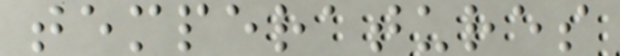temperatures
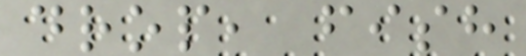drop, fish
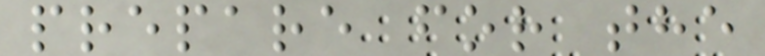prepare for the
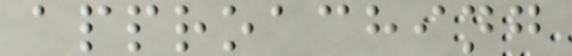approaching
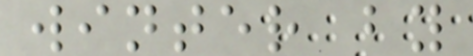winter by
